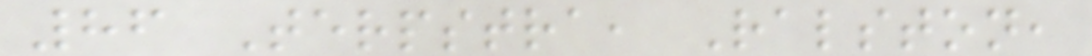86 Terpstra, Ralston,
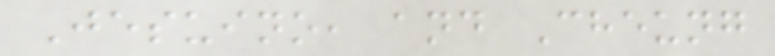Jesuino, and Cheung
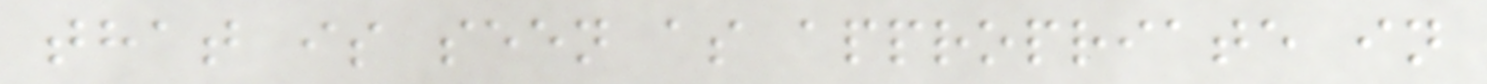that is seen as appropriate in
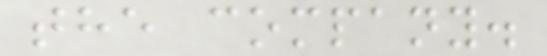the company.
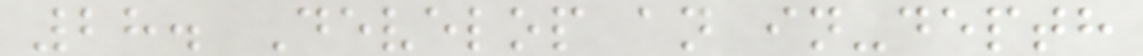28. Develop an in-depth
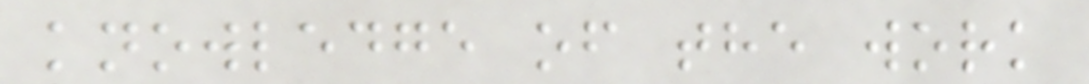knowledge of the work
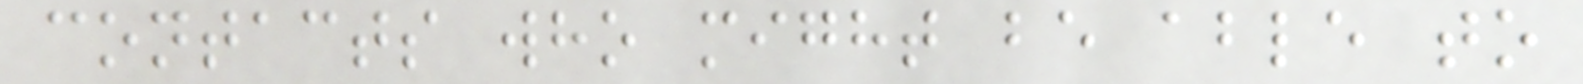contacts who might be able to
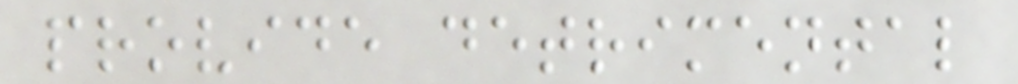provide detrimental
